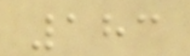183
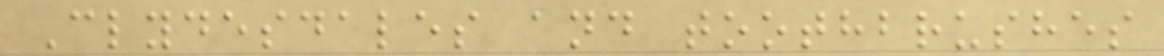Clydesdales and toothbrushes
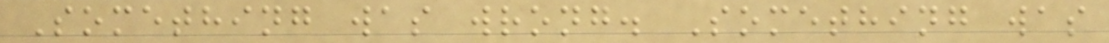Something was wrong. Something was
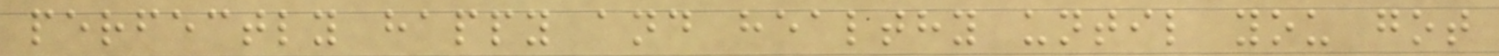perfectly happy and healthy until you got
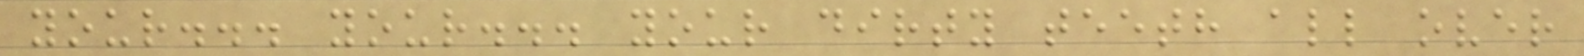your... your... your dirty teeth all over
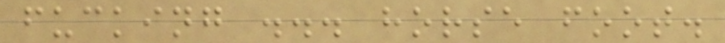fucking ... horse foot.
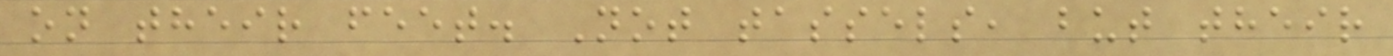on their feet. Not tassels, but their
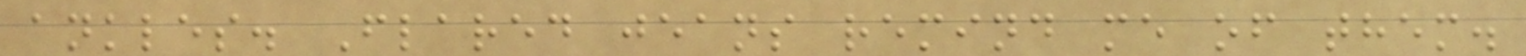ankles. Flared jeans remind me of them.
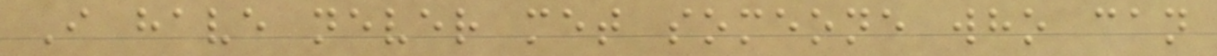I have never met someone who can
